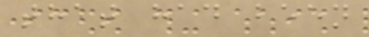that had been
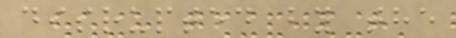disrupted by the
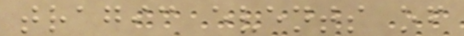tragic events of
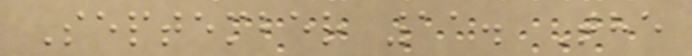September 11. The
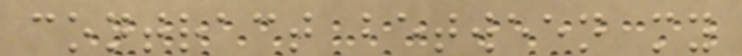contract between my
